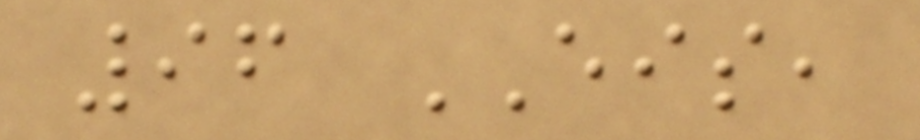96 EIS,
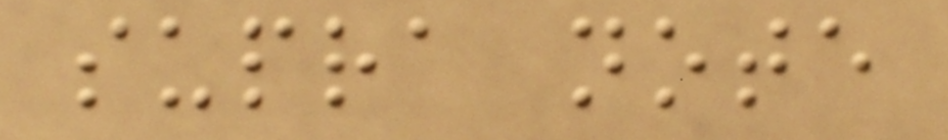supra note
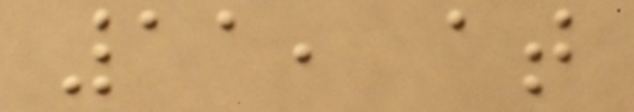11, at
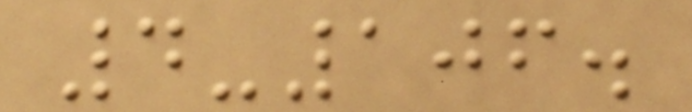4-106.
